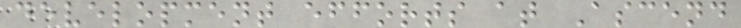development efforts at Ascend
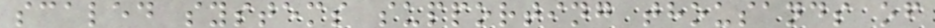scaled systems supporting thousands of
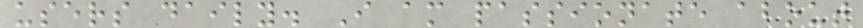users daily. I am passionate about
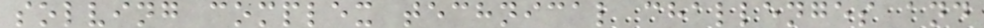solving complex technical challenges and
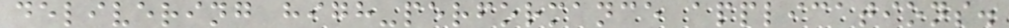delivering high-performance applications.
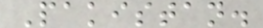Pakistan.
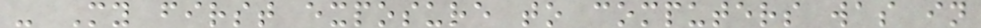- My first exposure to computers was in
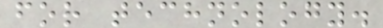for technology.
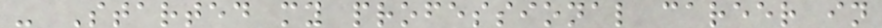- Started my professional career in
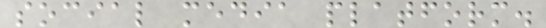social media platform.
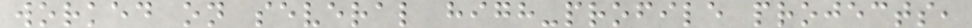worked on several high-profile projects,
